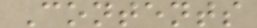Contents
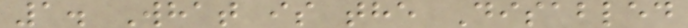1. What is the Disabled
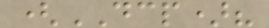(DCP)?
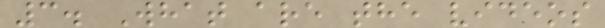3. What are the videos
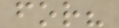for?
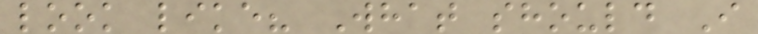look like? What should I
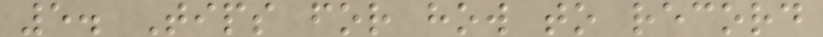5. Tips for how to record
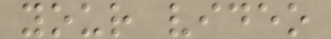your video
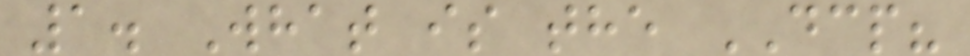1. What is the DCP?
